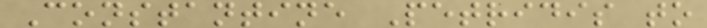Constantine Petridis to
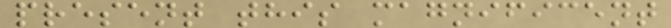present this magnificent
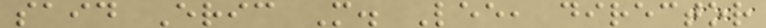said Eric M. Lee, director
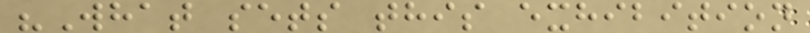"What sets this exhibition
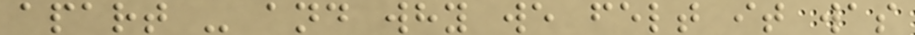apart - and why we felt it was
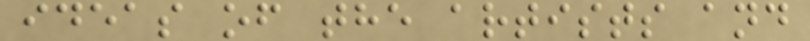ideas of the artists and
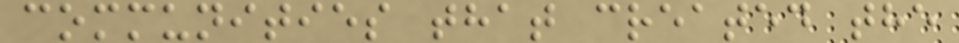communities that created the
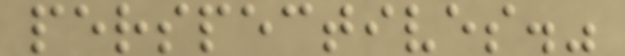perspectives."
